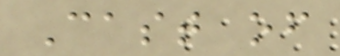Cast of
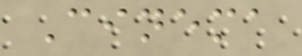Cinema
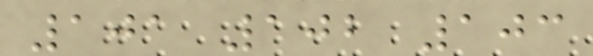101 102 103
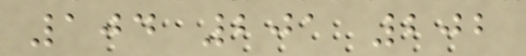104 201 202
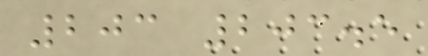203 203.5
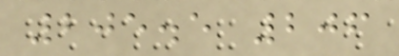205.5 206
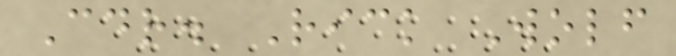Cdr. Rick Wolf
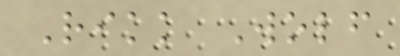Rikk Wolf
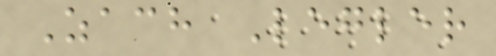Zach Legler
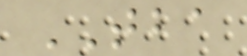TBA
